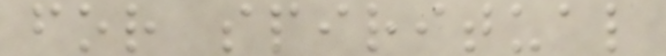for spiritual
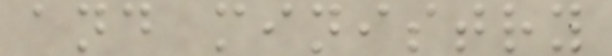and ministry
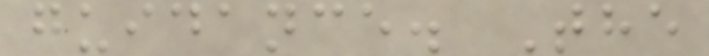guidance. The
